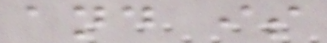and is
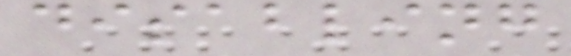disabling
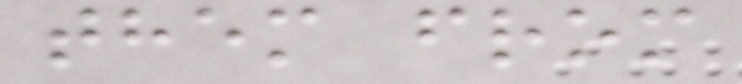them from
